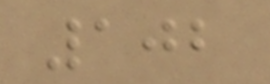102
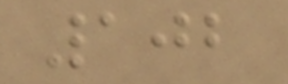102
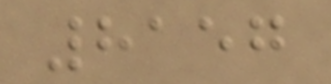8157
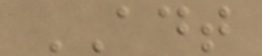ADT
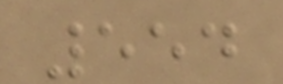554
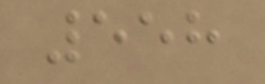558
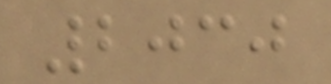2030
